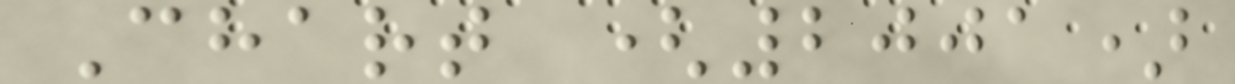Chart (2001)
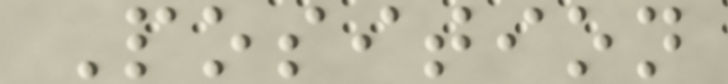Position
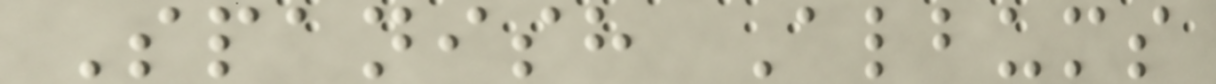Spanish Albums
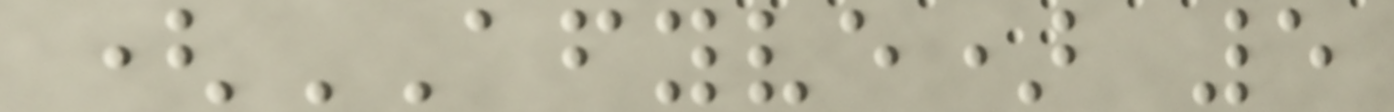(AFYVE) 5
